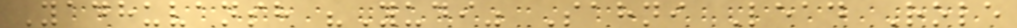Yadhuvansh "Yudi" Sahni Lead Role
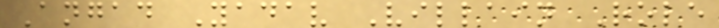Angad Yadav Villain Role
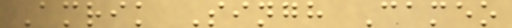Amrik Singh Cameo
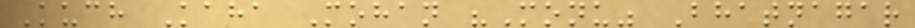Kuch Kaha Mohan "Monu" Bhatnagar
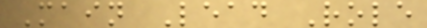Main Lead Role
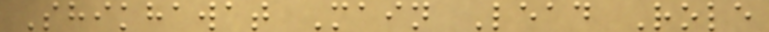Shikhawat Main Lead Role
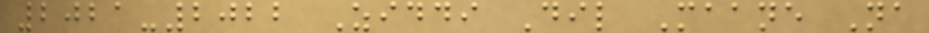2021-2022 Ziddi Dil Maane Na
